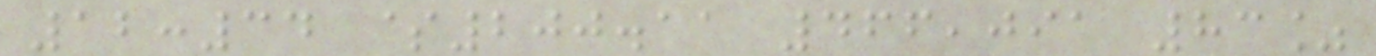12:34 $200.11 466,091 83%
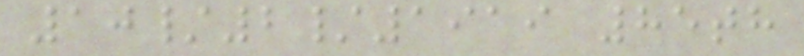10/2/1919 85th
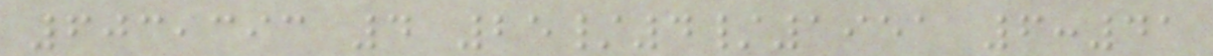603,393 4 25/4/1951 6:41
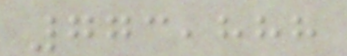773,888
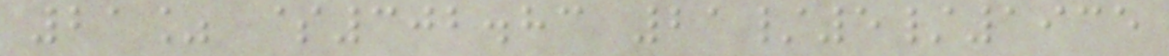21% $302.83 21/5/1935
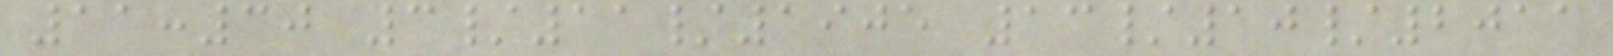11:30 3/11/1905 13/10/2011
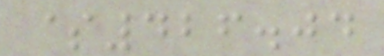$426.04
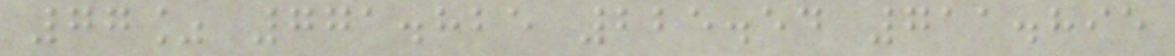77% 771.825 225.54 711.895
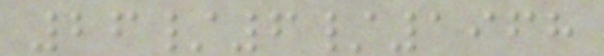26/6/1968
